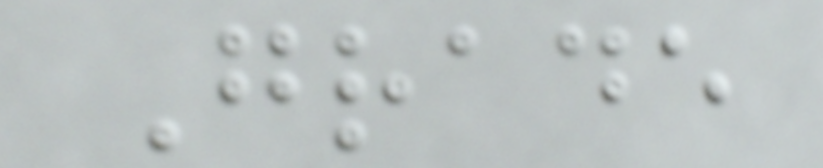Grade
